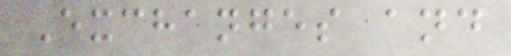Exchanges and
